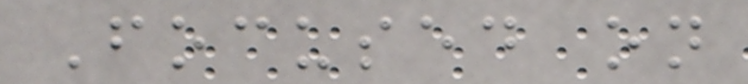Focused on
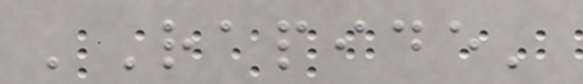'Rapide'
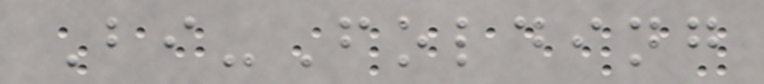Bi-Folding
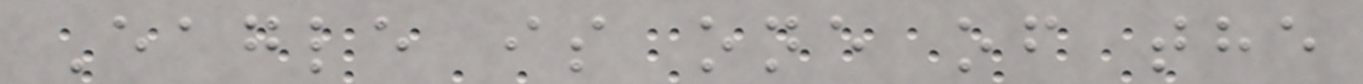Eagle is one of the
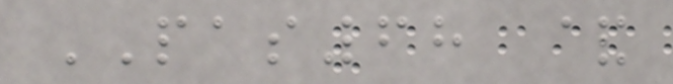PAS68 &
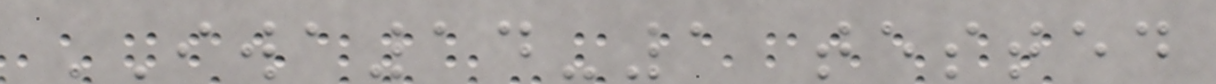IWA14-1 tested
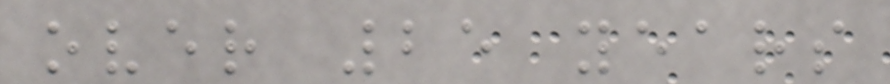over 25 years
